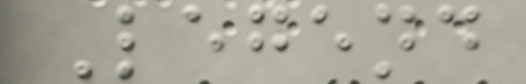Legend
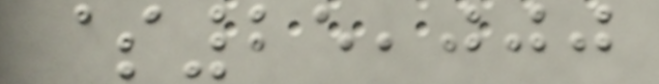$25,000
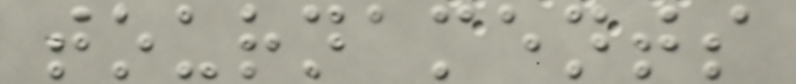tournaments
